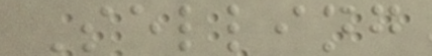Selling
